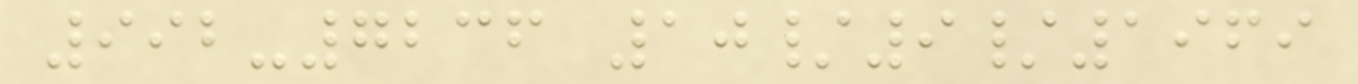992-7236 10/9/1969
